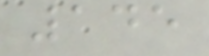145
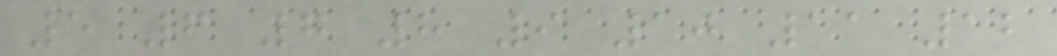5 6 7 8 9 10 11 12
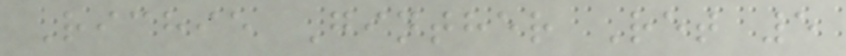Richie Ginther Ret 5
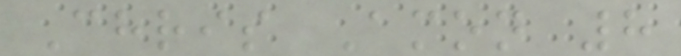Chris Amon 8
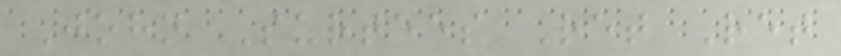John Surtees Ret Ret
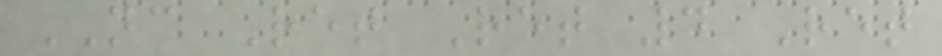NC Ret Ret 4 Ret
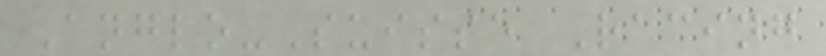Anglo-Suisse Racing
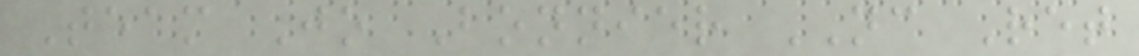Team Jo Bonnier NC Ret
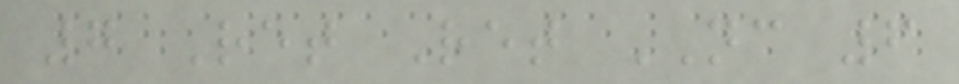7 Ret Ret NC 6
